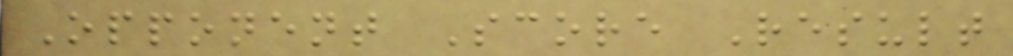Opponent Score Result
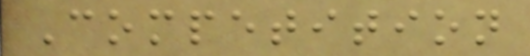Competition
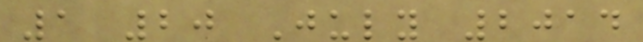1 20 July 2014
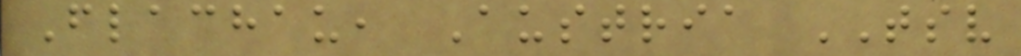Flachau, Austria TSV
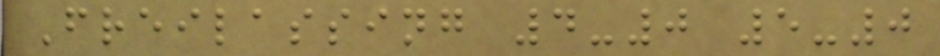Freilassing 4-0 5-0
